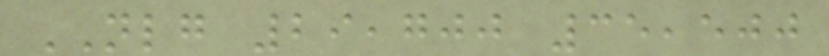NLG 29,700 35,500
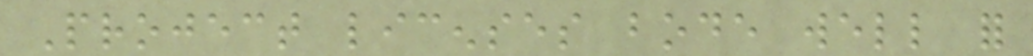Project licenses bode well for
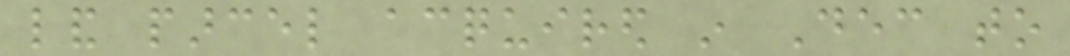land parcel acquired in Dec to
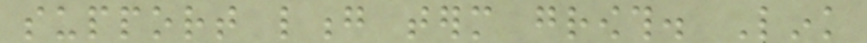support long term growth. Link
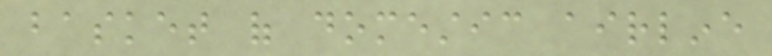basket of domestic airline
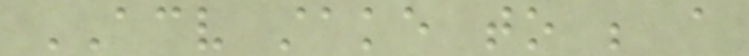ACV stake to be a
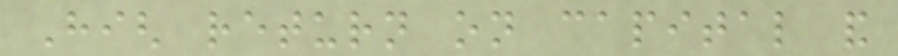High return on capital and
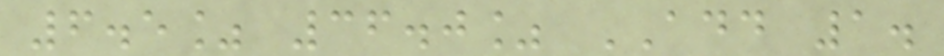6.5% 36.0% ADD 1.
